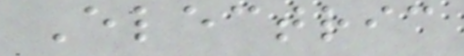Electric
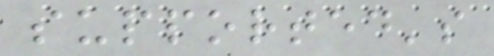supported's
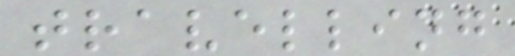travelling
